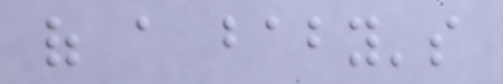of a baby's
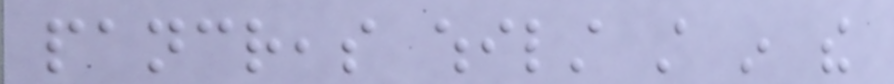pancreas whilst still in the
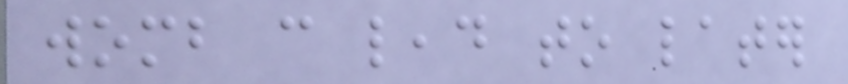womb can lead to later
